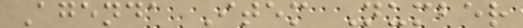Agenda Item Number
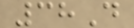38D
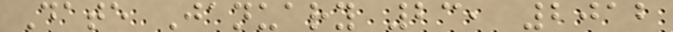Date January 23, 2012
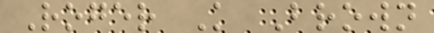Roger K Brown
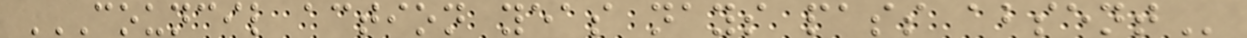COUNCIL ACTION YEAS NAYS PASS ABSENT
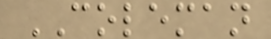COLEMAN
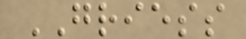GRIESS
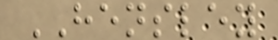HENSLEY
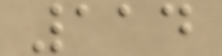114
